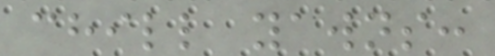chill yawns:
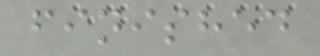finished
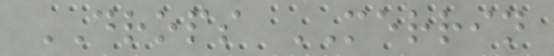DROPS MERRIN
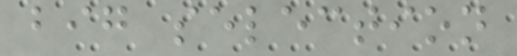big selection
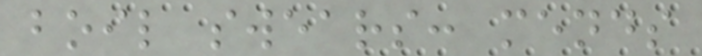boil swears: mends
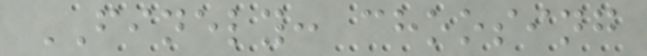FINELY: choosing
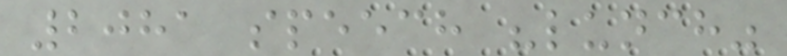2081 speech "lunch"
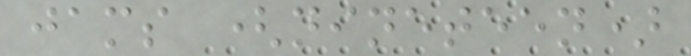jams (nineteen)
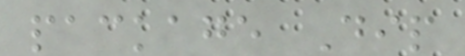package Dip
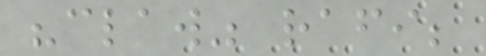"claw" rafi;
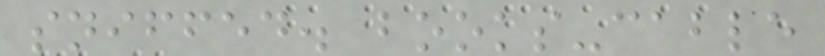sniffed. books-cable
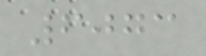6073
